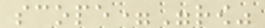scope="row"
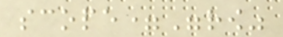scope="row"
